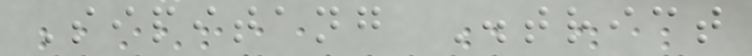Sipitang District
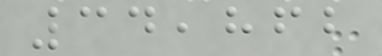34,862
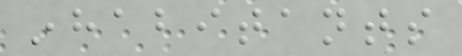inhabitants
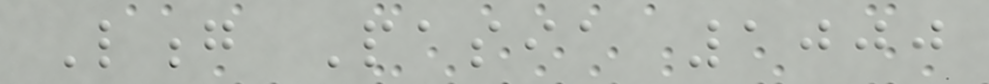Long Pasia 1000
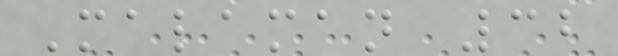Malaman 32
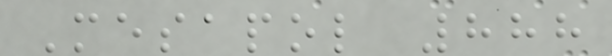Mesapol 888
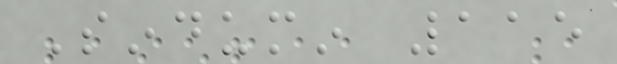Sindumin 115
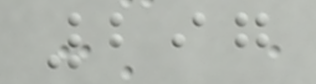297
